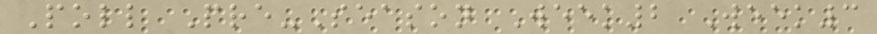Poll Pre-Season Week2 Week3
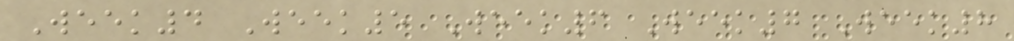Week4 Week5 Week6 Week7 Week8
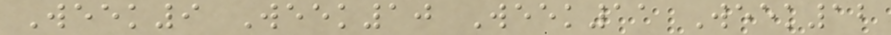Week9 Week10 Week11 Week12
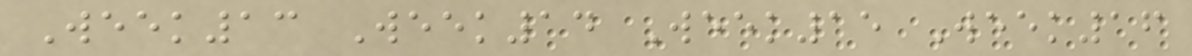Week13 Week14 Week15 Week16
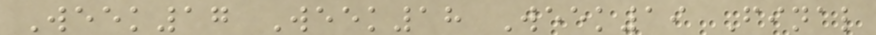Week17 Week18 Week19 Final
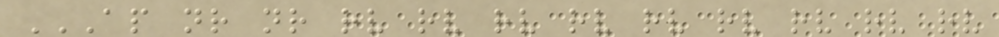AP NR NR RV RV RV RV RV RV RV RV RV
